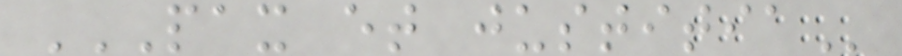PAX ET JUSTITIA
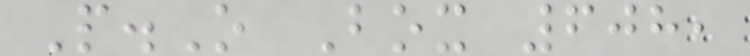P.O Box 608,
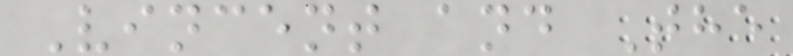Vincent and The
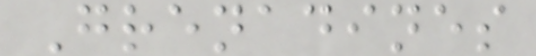Grenadines
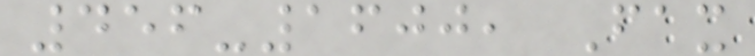456-1600, Fax
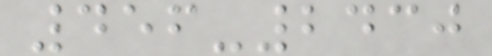456-2430
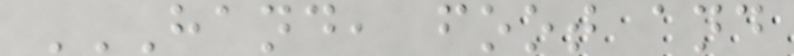HAND, FOOT AND
